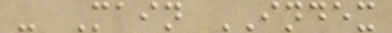- Main INDEX
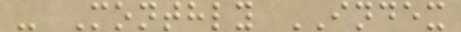- Monthly INDEX
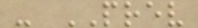- PREV
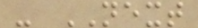- NEXT
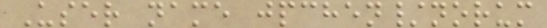User name jpchen/norum
